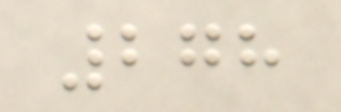278
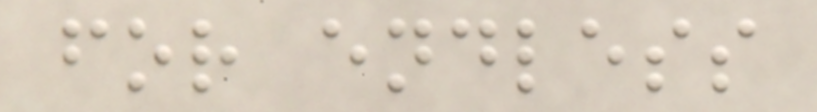for endless
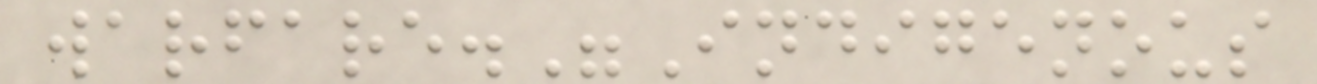warfare."Indigenous
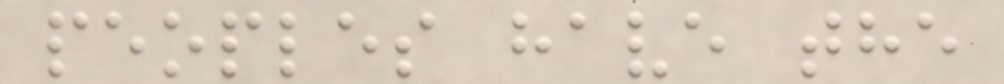peoples have the
